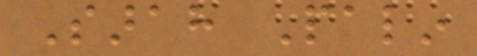Sarah Palin
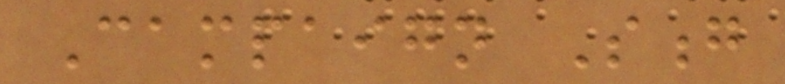Campaign Song
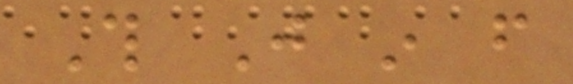This Just in from
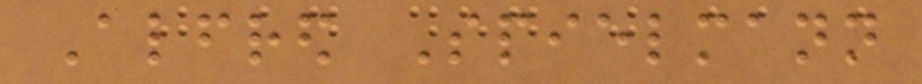Alfred Spielmann
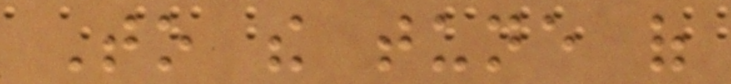To the tune of
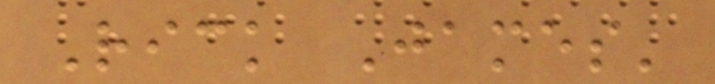Rick James'
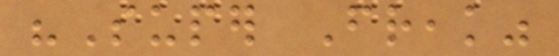"Super Freak"
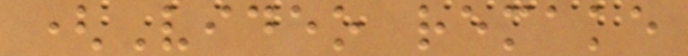(Video remake
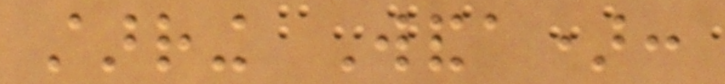starring Wanda):
